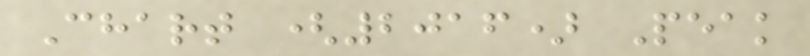Chart (2016) Peak
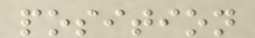position
